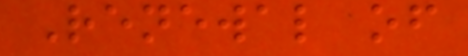Renewal of
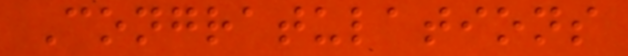Congratulations
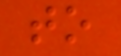to
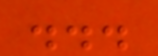...
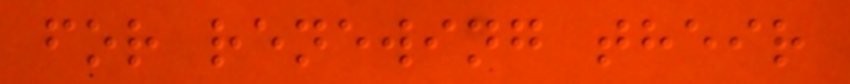for renewing their
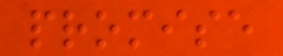promise
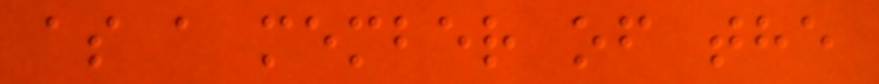as a member of the
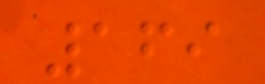169
